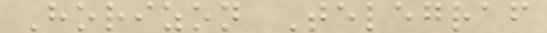Horizon Telegraf
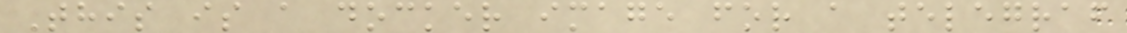This is a docker image for a telegraf
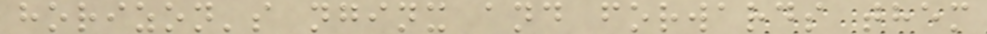horizon's nginx and forwards them
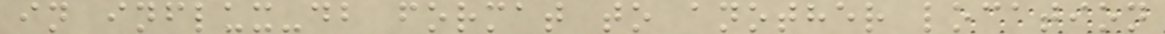in influx-db format to another location
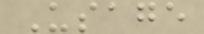Usage
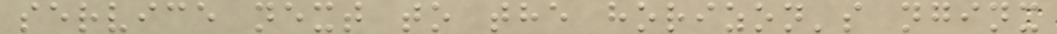service next to the horizon's nginx
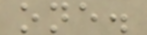one.
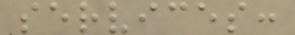services:
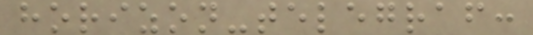horizon-telegraf:
